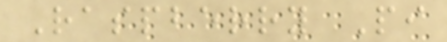Raspberry Pi
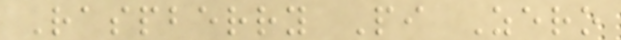Raspberry Pi Zero
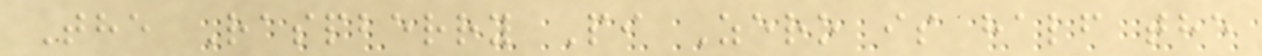The Raspberry Pi Zero is half the
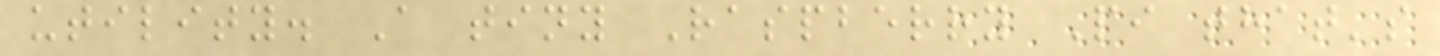utility. A tiny Raspberry Pi that's
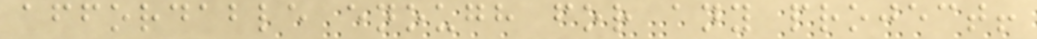affordable enough for any project!
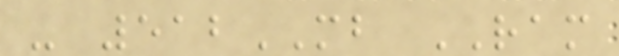- 512MB RAM
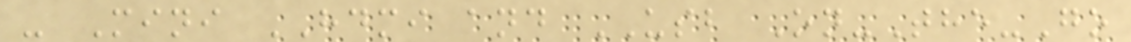- Mini HDMI and USB On-The-Go
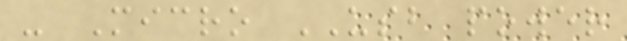- Micro USB power
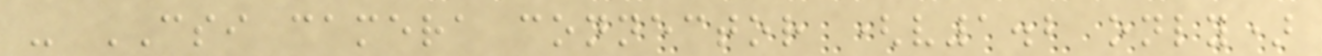- CSI camera connector (v1.2 only)
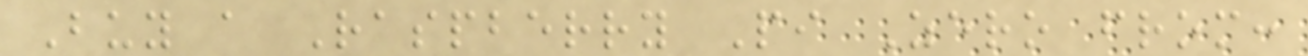Buy a Raspberry Pi Zero from:
